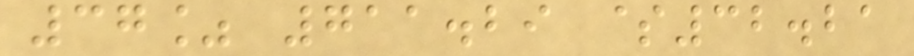37% 711.29 $32.21
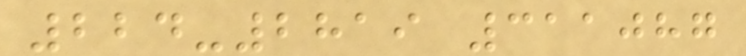224-2819 311087
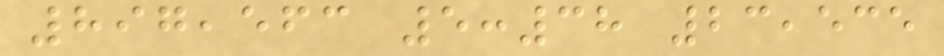897,563 5:38 23,535
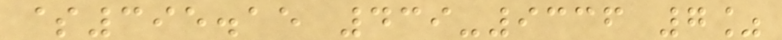$395.15 439-9336 7%
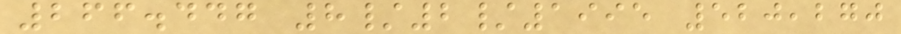266.447 8/2/1995 520,270
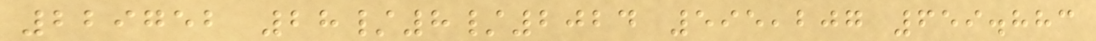229752 28/8/2024 595,207 659.883
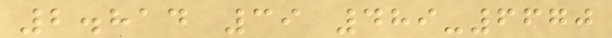2.814 39 489-6670
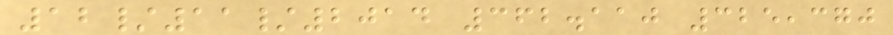12/11/2014 362.110 325,370
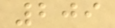209
